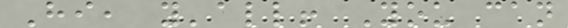Hi, y'all! You can
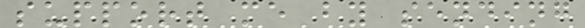support me by sending
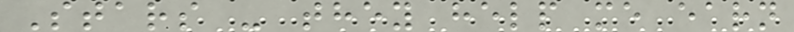Stars - they help me earn
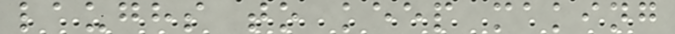laughs to keep making
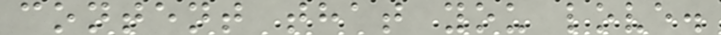content that you love.
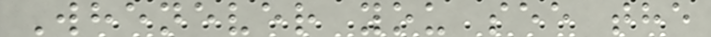Whenever you see the
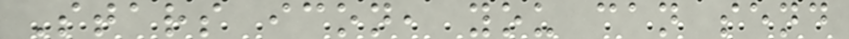Stars icon, you can send
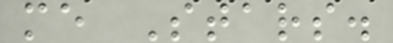me Stars.
